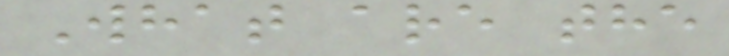What are the
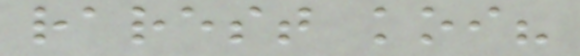rarest koi?
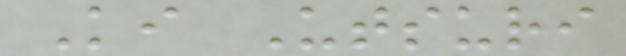Ki Utsuri
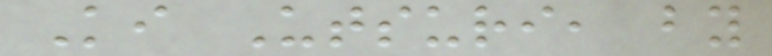Ki Utsuri, by
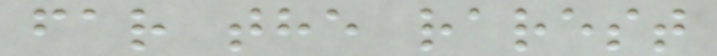far the rarest
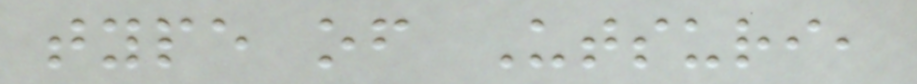type of Utsuri,
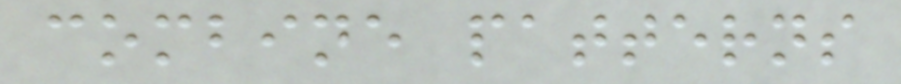combine patterns
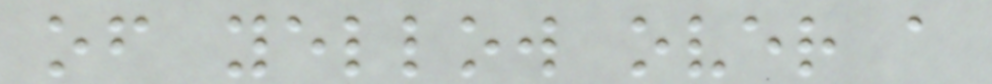of yellow over a
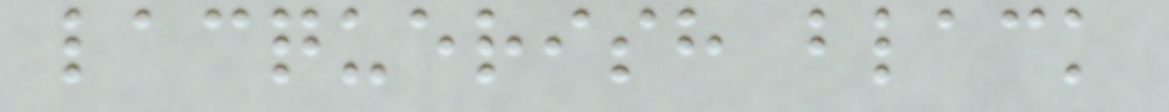lacquerish black
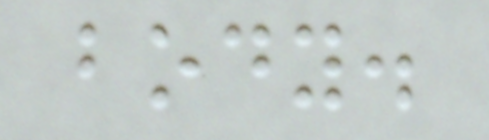body.
